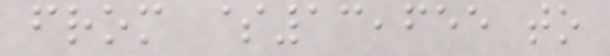from $13,655 to
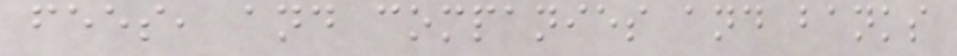fees, and companies and banks
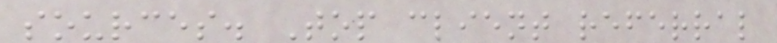sources. Top client referral
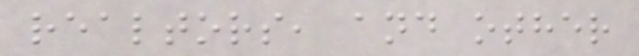realtors, and other
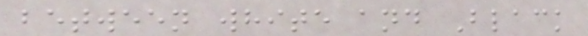between white and Black
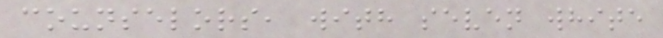counselors, with seven white
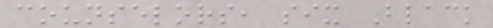counselors, six Black
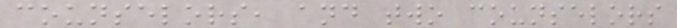counselors, and two counselors
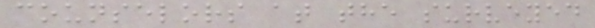counselors at the surveyed
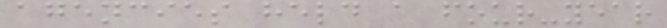agencies held a four-year
